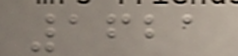1621
